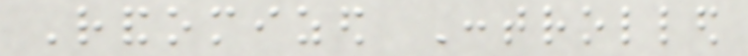Randomized Controlled
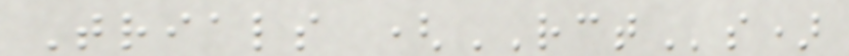Trials (RCTs)
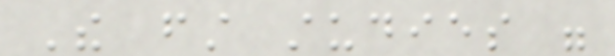The first studies were
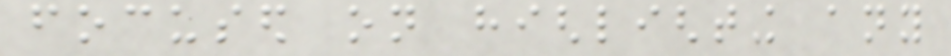focused on highlighting any
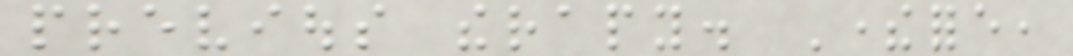previous therapy. Therefore,
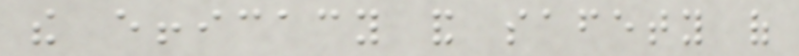the efficacy and safety of
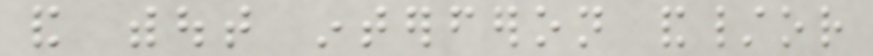and without interferon and/or
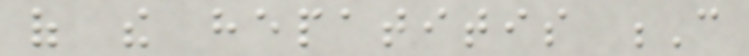of the hepatitis C
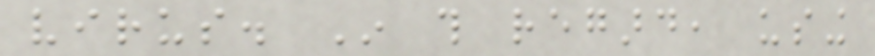virus. In this regard, using
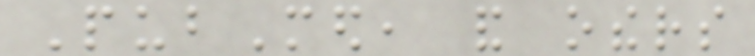PubMed, and others
